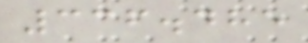336.485
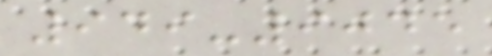949-9045
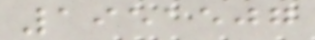1951507
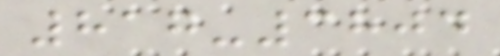817-3804
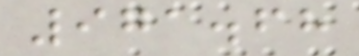971.68
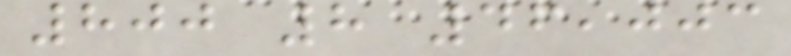800 8 46,003
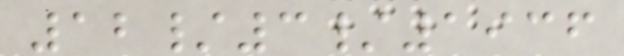12/3/1936
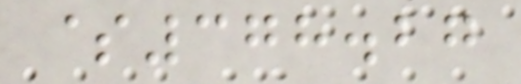$378.27
